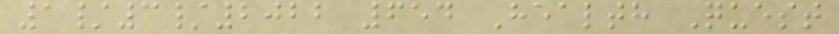1/3/2022 654 Health Quest
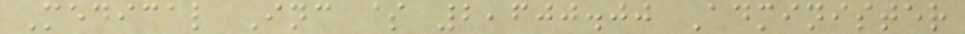Medical Inc $ 2,600.00 Administer
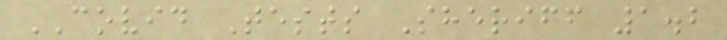COVID Tests Sheriff 1.2
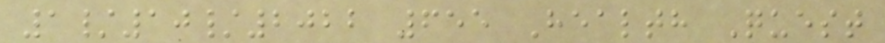1/10/2022 655 Health Quest
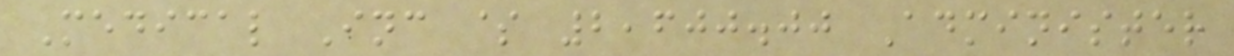Medical Inc $ 2,600.00 Administer
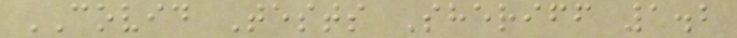COVID Tests Sheriff 1.2
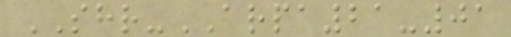SHR-ARPA21-01
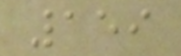159
